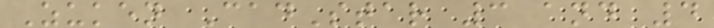Zuken CadStar 3 and 4
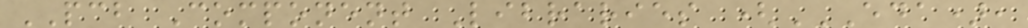PCB Component Libraries (EDA),
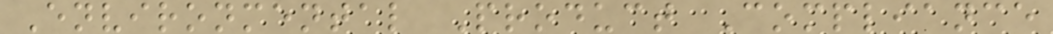Environmental Product Compliance
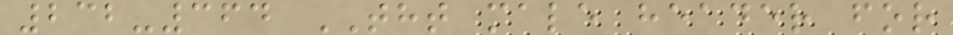232-364 THT male header for
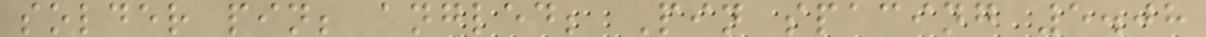solder pin; angled; Pin spacing 5.08
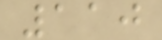110
